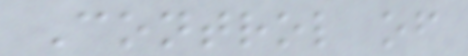Control of
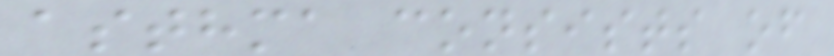asthma consists of
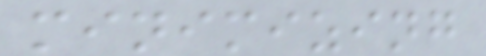minimizing
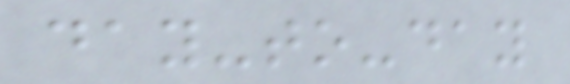day-to-day
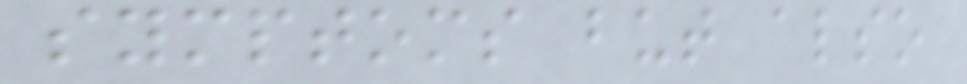symptoms but also
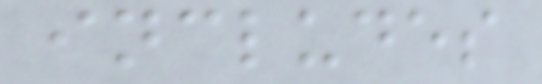includes
